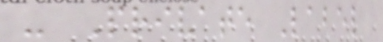- Private Label
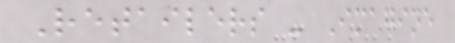Retailers - Imagine
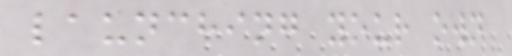launching your own
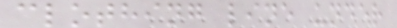clothing line under
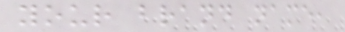your brand name,
